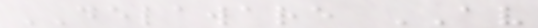DELAWARE AV
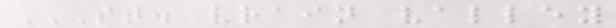ST. VRAIN VALLEY
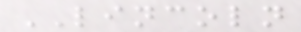LINCOLN
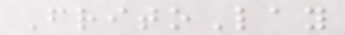FritoLay
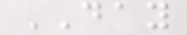DAY
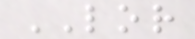LOR
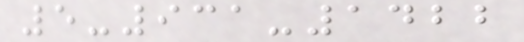5-931-1422
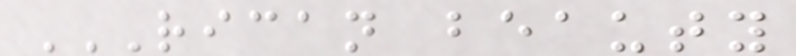RICAN BEAUTY
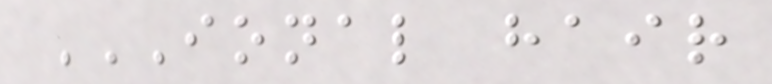IONAL HAIR
